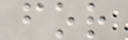for
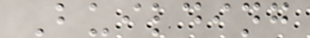Building
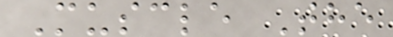Muscle The
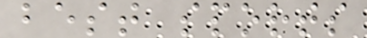best sports
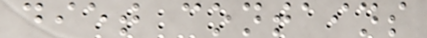diet contains
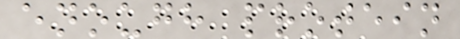enough protein
